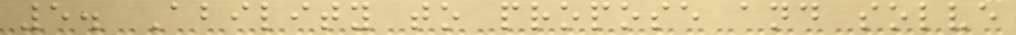5. Ability to propose and solve
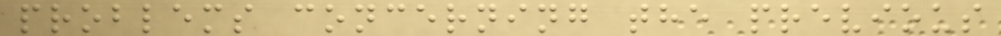problems concerning the previous
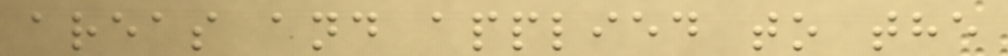areas and applied to the
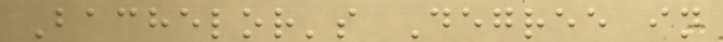Bachelor's Degree in
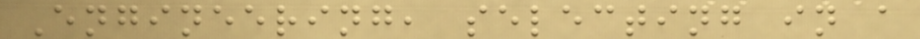Engineering, selecting in a
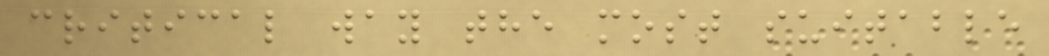critical way the most suitable
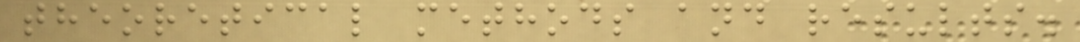theoretical methods and results.
